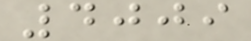4009
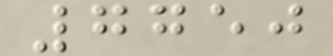7750
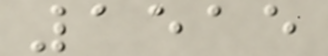1515
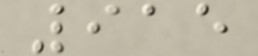915
